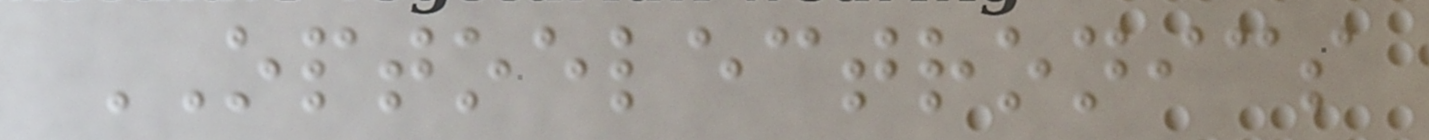OPTOELECTRONICS
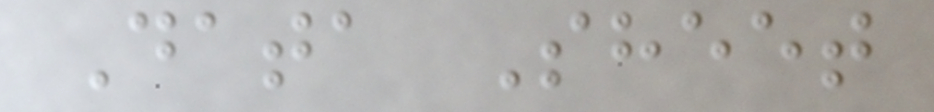Data Sheet
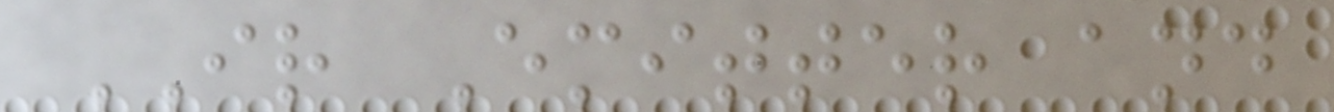IR Emitter and
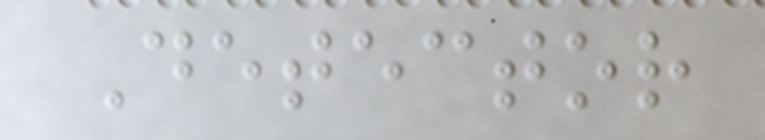Detector
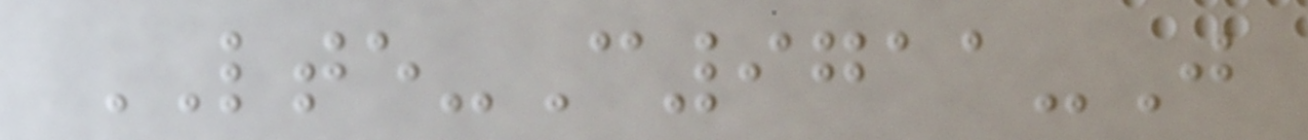LTE-C9711-J
